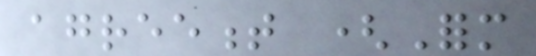agreement (Form
